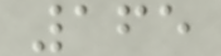165
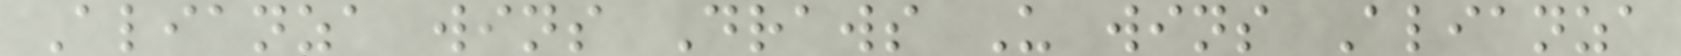Alianza wins Draws U wins Alianza
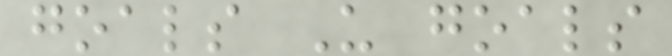goals U goals
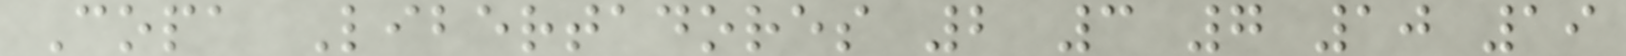Copa Libertadores 2 3 7 10 19
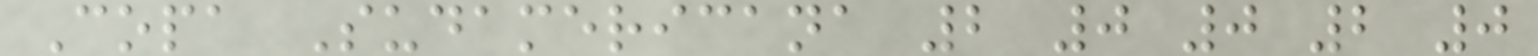Copa Sudamericana 2 0 0 2 0
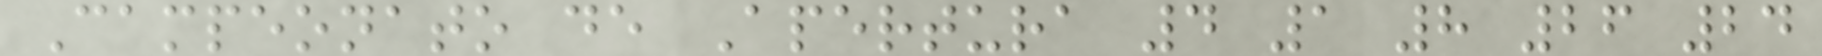Campeonato de Apertura 4 1 8 26 24
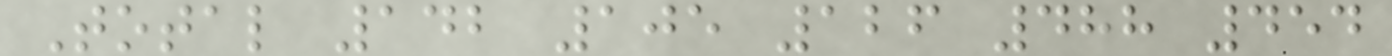Total 142 105 126 488 454
